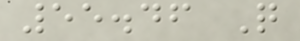55.46 Q
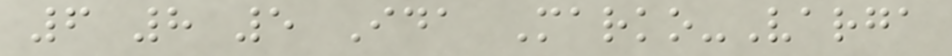6 8 5 Ida Marko-Varga
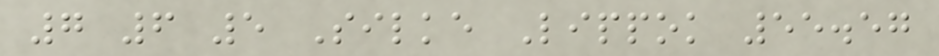7 6 5 Silke Lippok 55.57
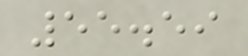55.59
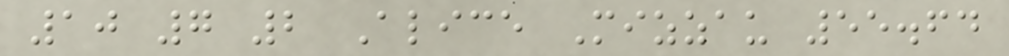10 7 2 Alice Mizzau 55.64
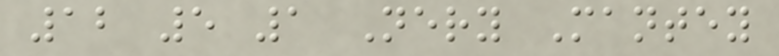12 5 1 Nery Mantey
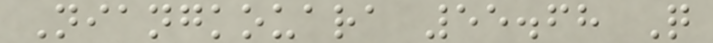Niangkouara 55.68 Q
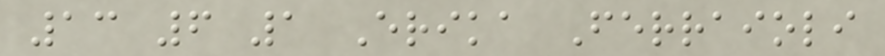13 6 1 Erika Ferraioli
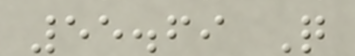55.69 Q
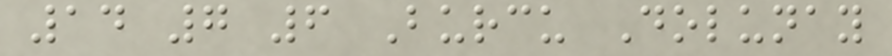14 7 6 Burcu Dolunay
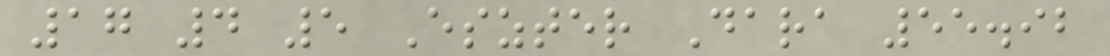17 4 5 Eszter Dara 55.92
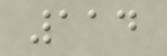114
